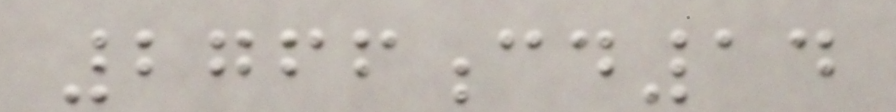2766cd14
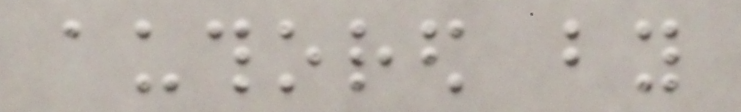authored by
